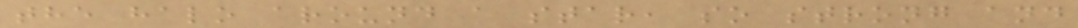the halo around a star, so strong and
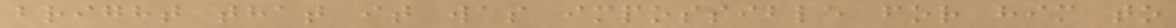bright that it was impossible for him to
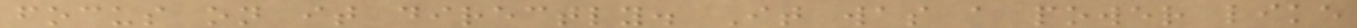focus on it directly. It was a power like
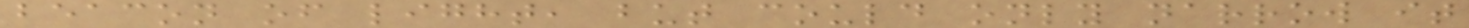beacon of light, but could only narrow it
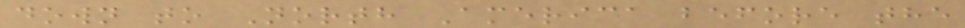down to North America before the
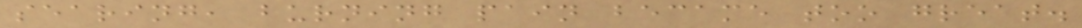searing, burning pain became too great.
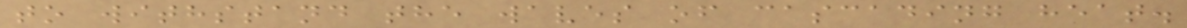to withstand the waves of cascading heat.
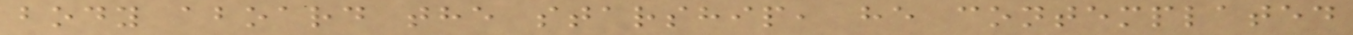body aboard the starship, he contemplated
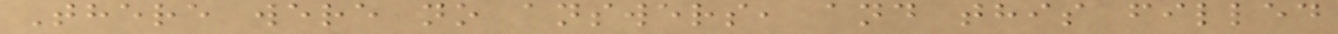There were no answers, and this filled
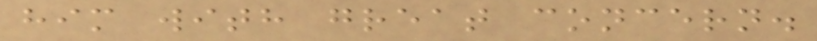him with great concern.
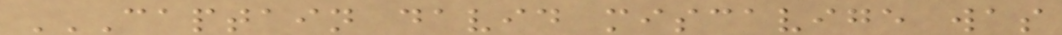CAPTAIN DAVID MISCAVIGE WAS
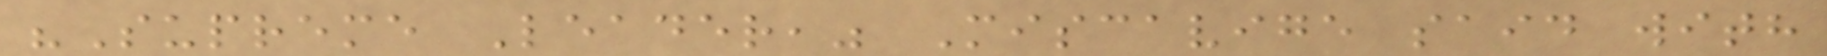"Supreme Leader," Miscavige said with
